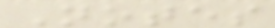Notes
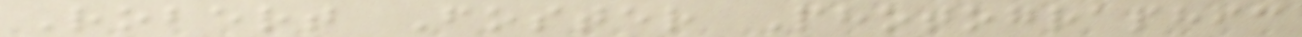Robert Foster Photographic
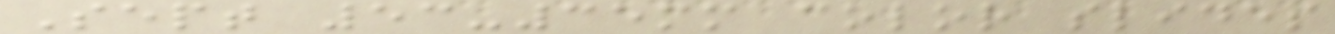Sept 53-35mm color slides
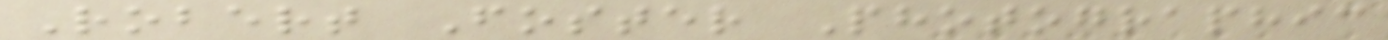Robert Foster Photographic
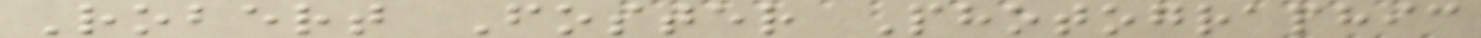Robert Foster Photographic
